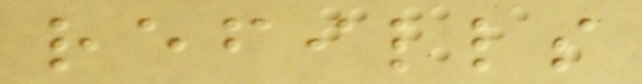refills
